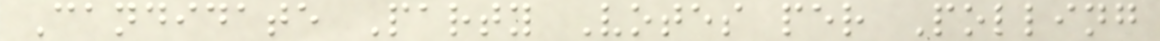Candidate Party Votes per Polling
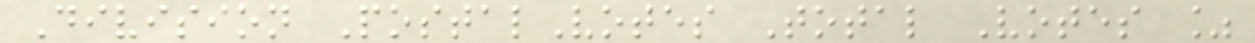Division PostalVotes Total Votes %
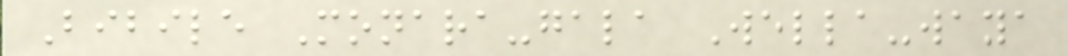Bibile Monara-gala Wella-waya
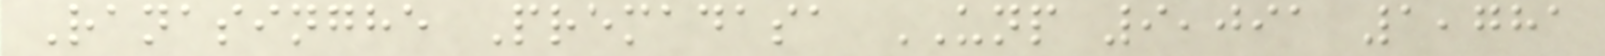Ranasinghe Premadasa UNP 9,091 1,781
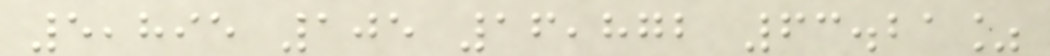5,895 105 16,872 63.21%
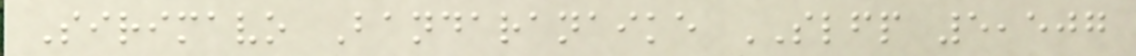Sirimavo Bandaranaike SLFP 5,507
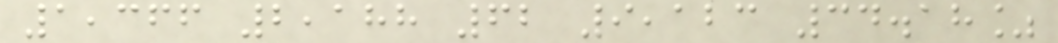1,366 2,188 62 9,123 34.18%
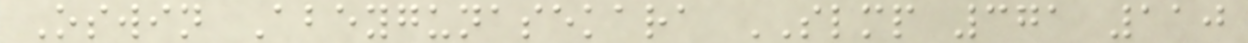Oswin Abeygunasekara SLMP 371 110
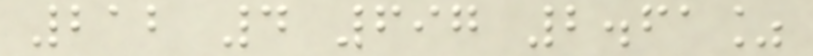212 4 697 2.61%
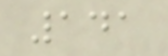141
